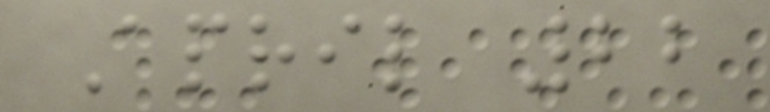April 22
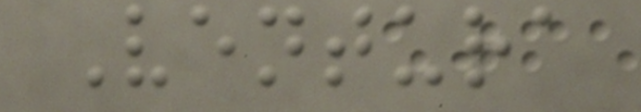Ventura
